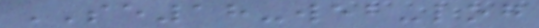SE18-web-log
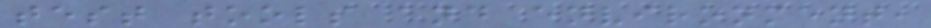test tools and environment,
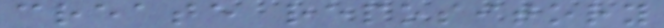create repository
